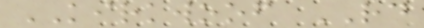KIRKWOOF RD
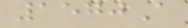1570A
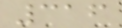316
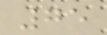75
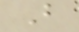B
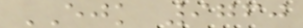EJK 9760
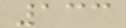133
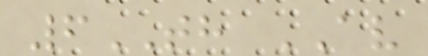6TH AV
